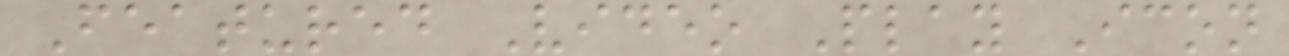Featured Video Play Icon
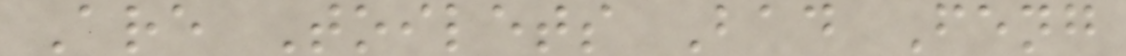Are Toilets Bad Feng
